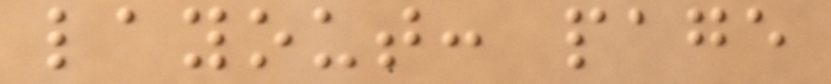layout: page
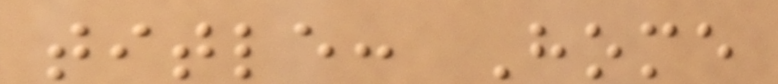title: Home
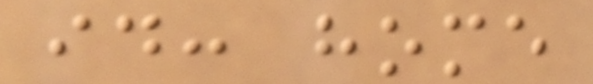id: home
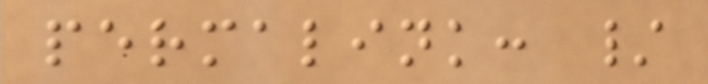permalink: /
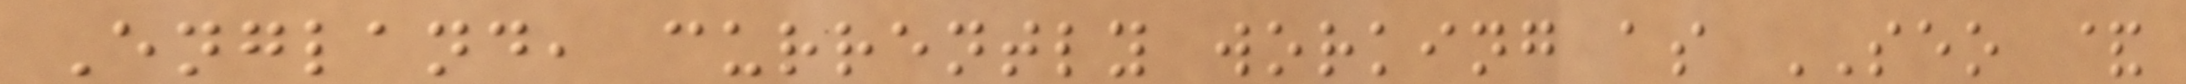England, currently working as SEO &
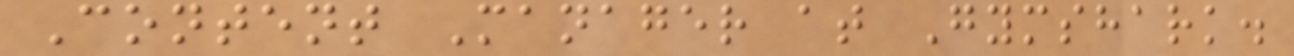Content Manager at Gymshark.
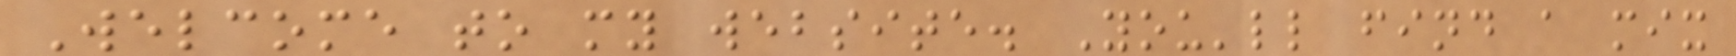Welcome to my website. You'll find a mix
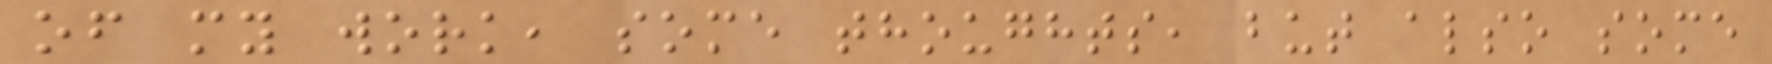of my work, some thoughts, but also some
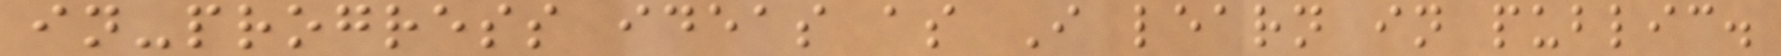in-progress ideas as I learn in public.
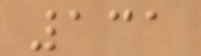131
